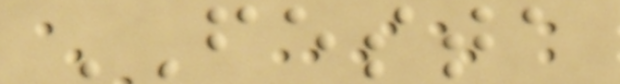FESTA
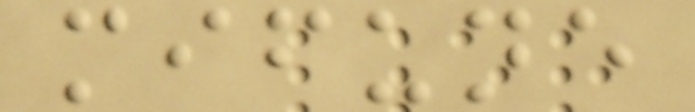mifune
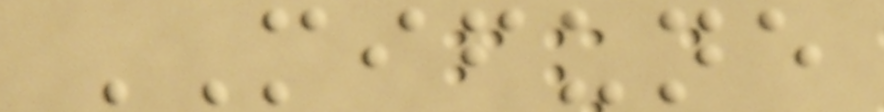MIFUNE
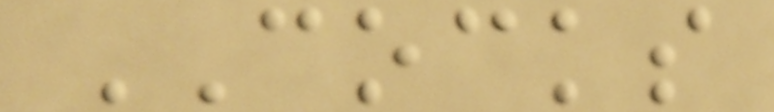COCKS
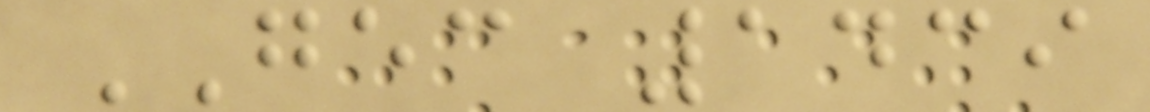GEC 1439
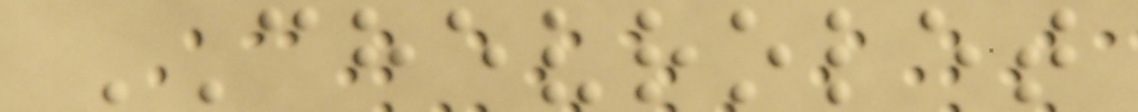CHEVROLET
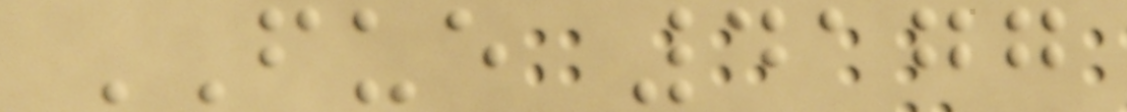FUE 4177
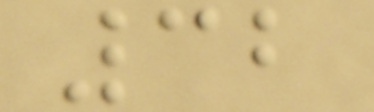32
